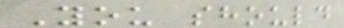You should
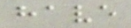have
